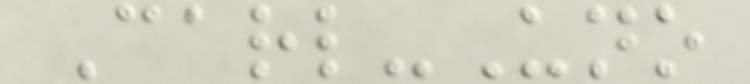Carl-Uno
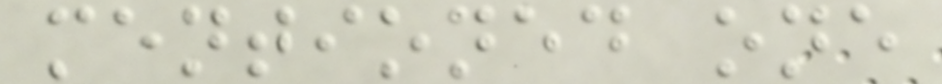mentioned one
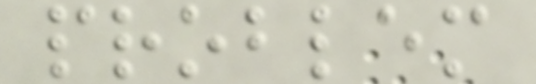problem
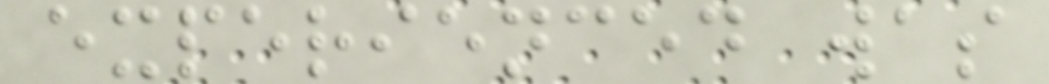experienced was
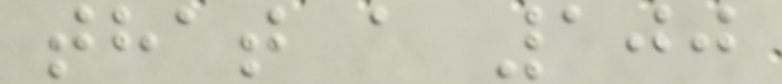that a 100
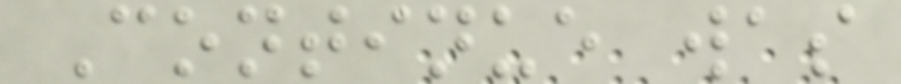Continue was
